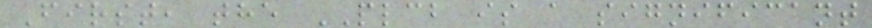First, the PLCB is a significant
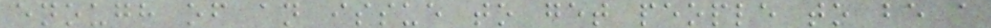enough of an issue to get people to be a
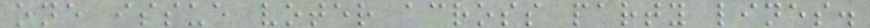one issue voter across party lines.
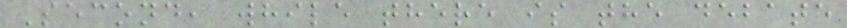Second, while there is the debate
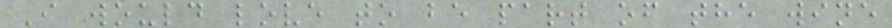I would love to be part of the wine
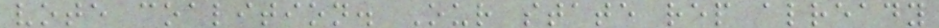vote coalition. Our state rep already
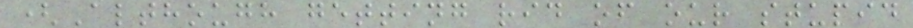(Although getting rid of our stupid
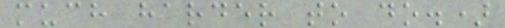much harder to do.)
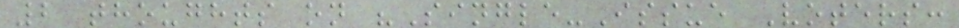2 thoughts on "Single-Issue Voters:
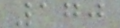170
